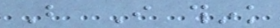But I think
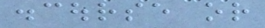discourse or
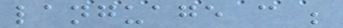language can be
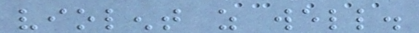violent as well.
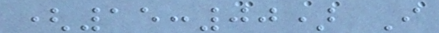(15:00) I
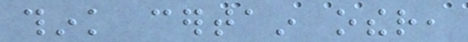think certain other,
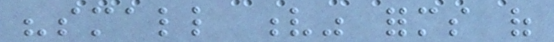"small v" forms of
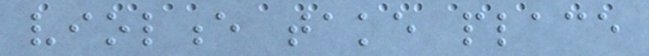violence take place
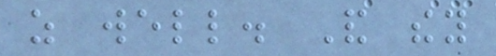as well. And they
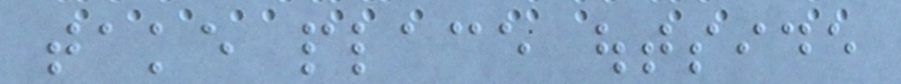take place outside
